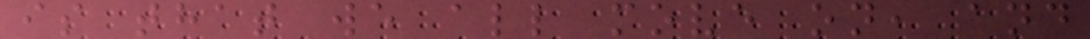is that we all move on, and
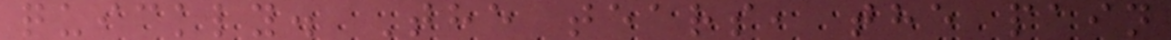quickly. The tears, the pain
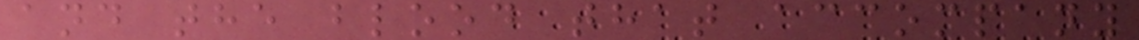and the blood that accompany
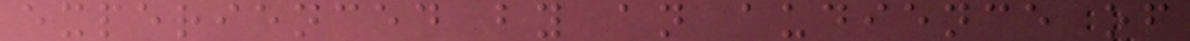experienced by an audience of
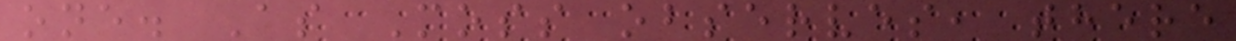one. As Moss observes, there
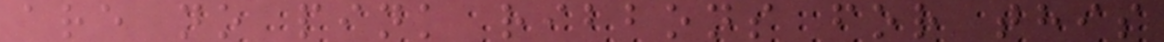are no pink ribbons for this
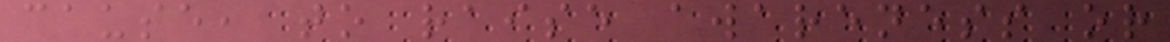cause, to raise awareness or
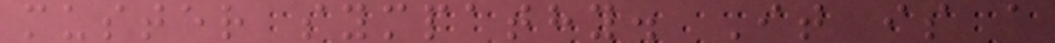muster sympathy. It is a
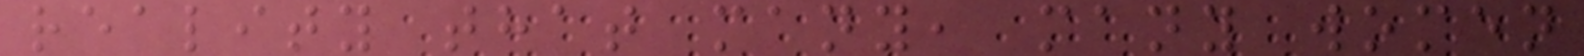reality that many, many women
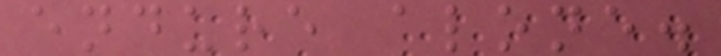endure alone.
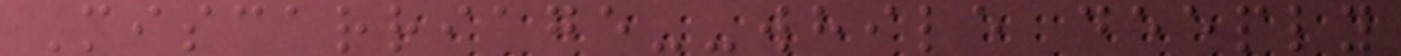Miscarriage--while deeply
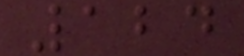124
